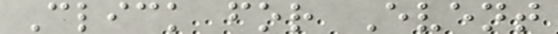Click for Event
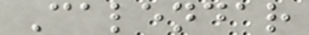Calendar
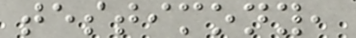testimony,
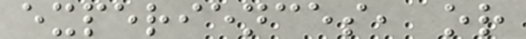experiences, or
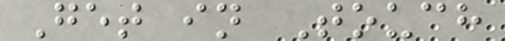Get in Touch
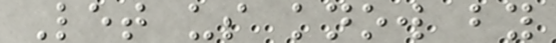Let us know by
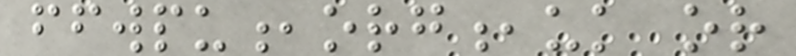ffwpu,org,uk or
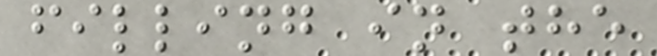filling in the
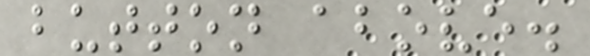button above.
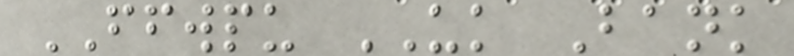FFWPU UK Bank
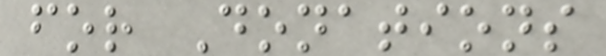for Donations
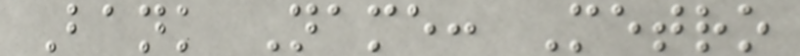Bank Name: Metro
